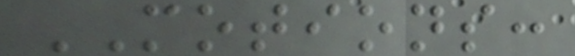MOTIONS:
